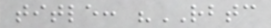title: "RBTC
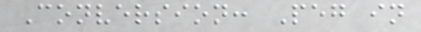Conversion: Peg in
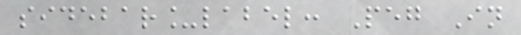sidebar_label: Peg In
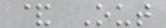& Out
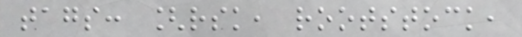tags: [rsk, rootstock,
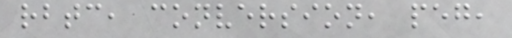rbtc, conversion, peg,
